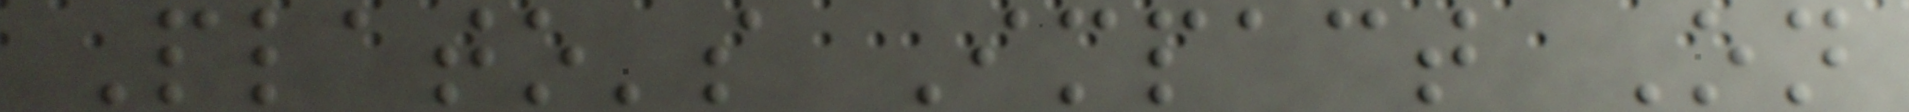Plato's Impact On
